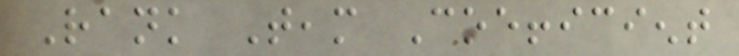Rank Team Coefficient
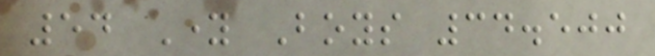54 Young Boys 34.500
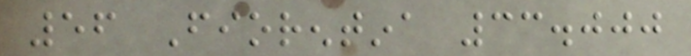56 Fiorentina 33.000
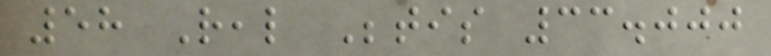58 Real Betis 33.000
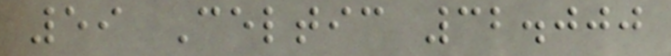59 Celtic 32.000
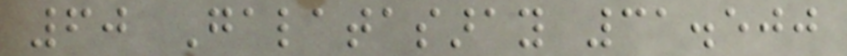60 Galatasaray 31.500
